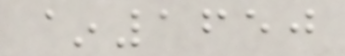~1650
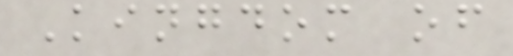Kingdom of
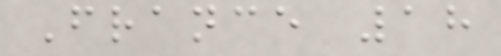France 18
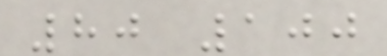80 100
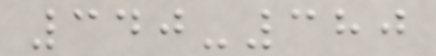340-380
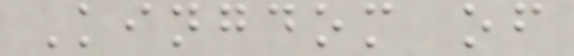Kingdom of
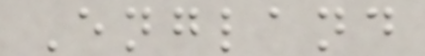England
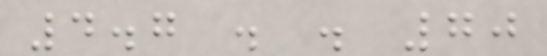4.7 . . 70
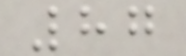87
